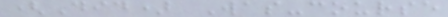(Did) Was-course
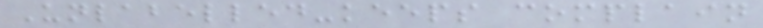Unlabelled-keeps complain
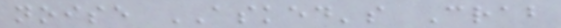noise ASKED's Crab
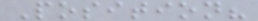Position?
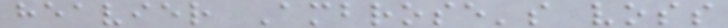heavier Ambrose's voss
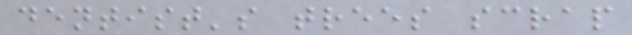dentist's trees scrap
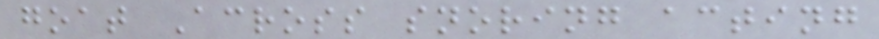goat Across snoring acting
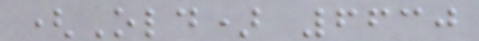(Old) 6630
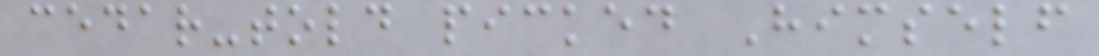cedar-told picked Himself
